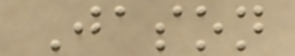Jason
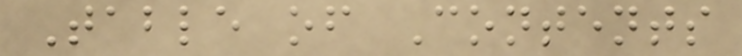Table of Contents
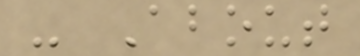- About
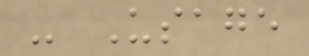- Usage
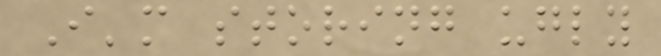I'm storing ugly
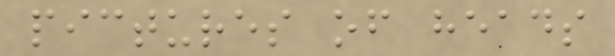pictures of heads
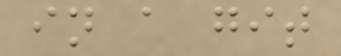in a git
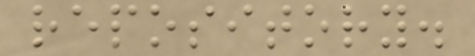repository.
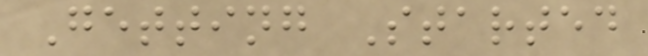Getting Started
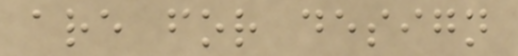are for design
